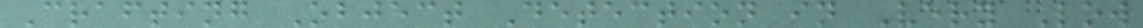Crafting Object Detection in Very Low
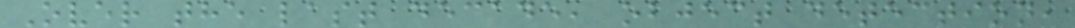Over the last decade, object detection,
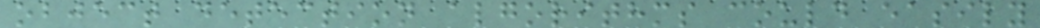object detection algorithms could easily
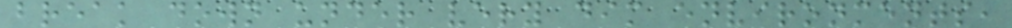break down under very dim environments,
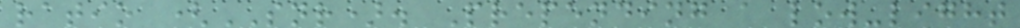ratio (SNR). Prepending a low-light
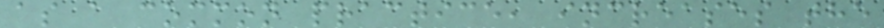as a common practice, increases the
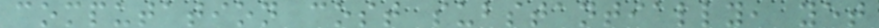computation cost substantially, yet
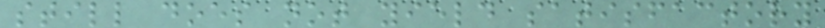still does not yield satisfactory
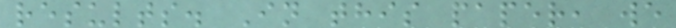results. In this paper, we
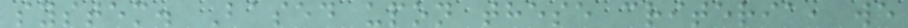system. Based upon these criteria, we
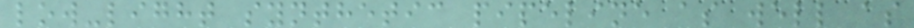low-light synthetic pipeline as well as
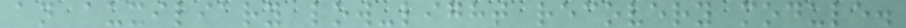an auxiliary low-light recovery module.
